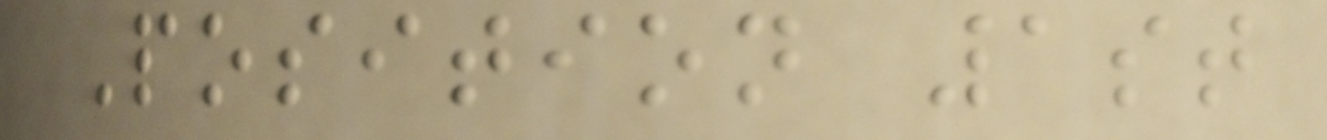Position 1st
